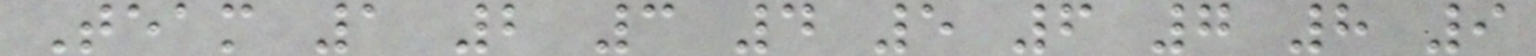Team 1 2 3 4 5 6 7 8 9
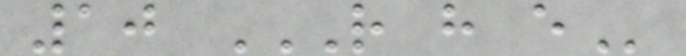10 R H E
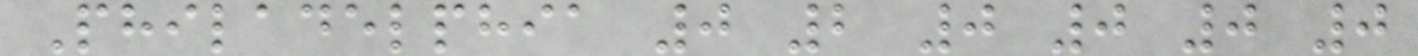Philadelphia 0 2 0 0 0 0
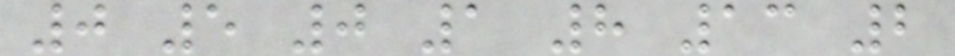0 5 0 1 8 13 2
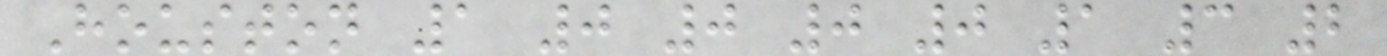Houston 1 0 0 0 0 1 3 2
